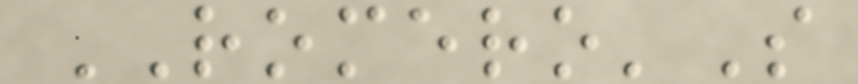ROMERO'S
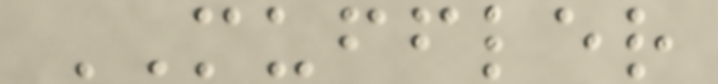MUFFLER
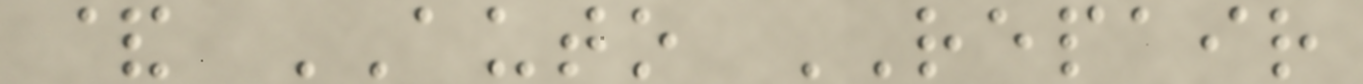& AUTO REPAIR
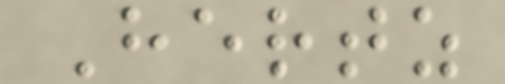Hertz
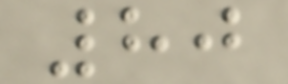80
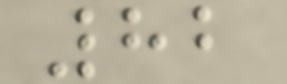82
